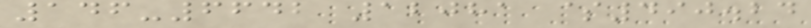146-6642 12081 $490.24
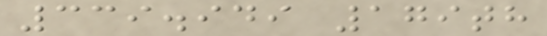339.949 179th
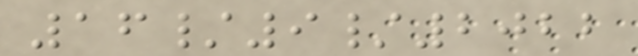16/9/2022
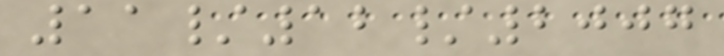11/12/2007
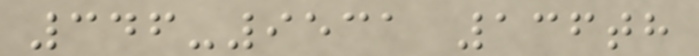346-9531 136th
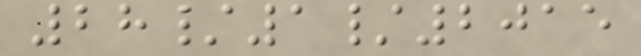28/1/2015
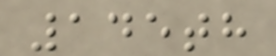145th
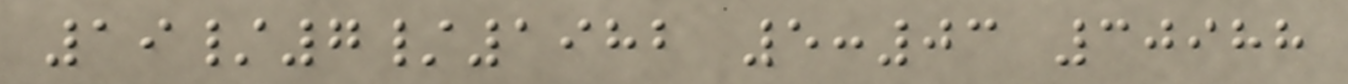19/7/1982 5:03 30988
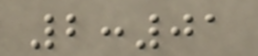2:01
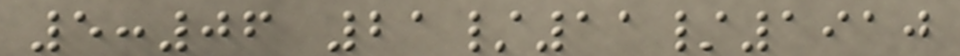5:06 21/11/1910
